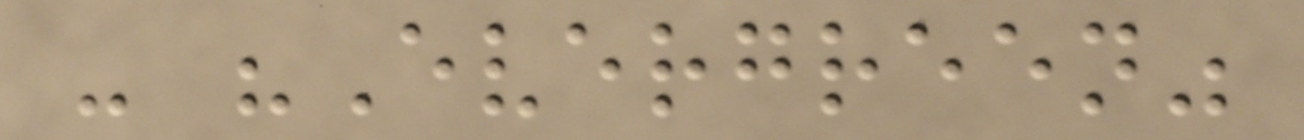- "Evergreen"
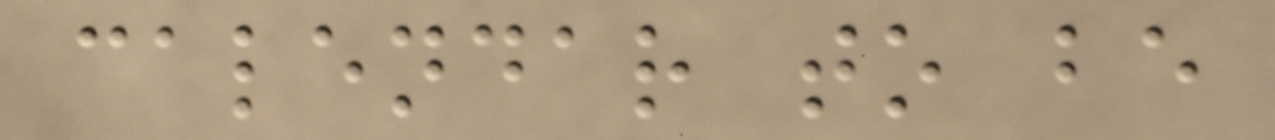calendar to be
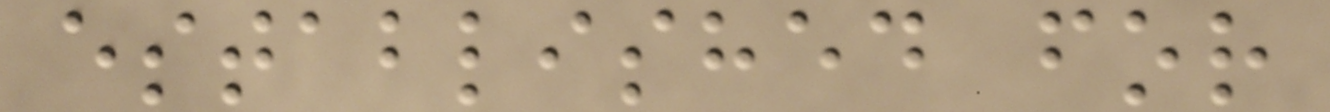established for
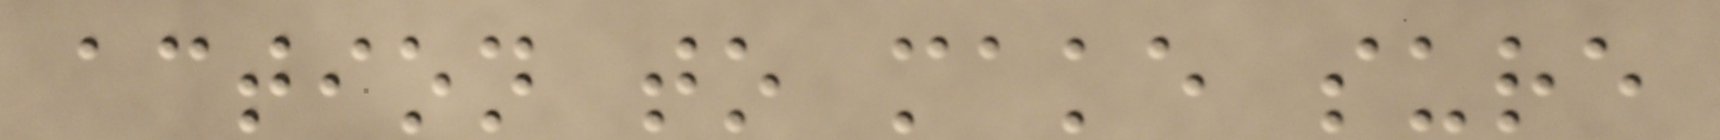action to make sure
